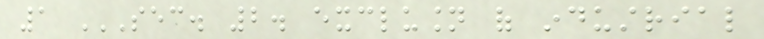1 SEC. 2. EXCLUSION OF INDUSTRIAL
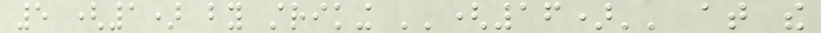5 (1) by striking ''(16)'' at the
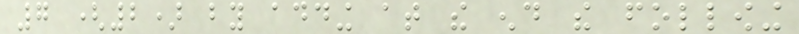7 (2) by adding at the end the following
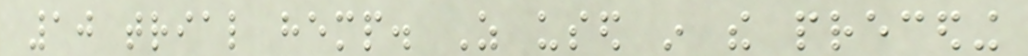10 trial hemp. As used in the preceding
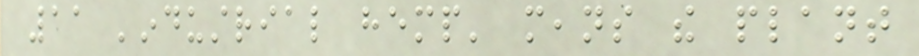11 'industrial hemp' means the plant
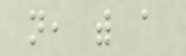not, with a
